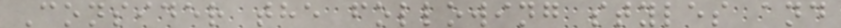Consider the following styles and
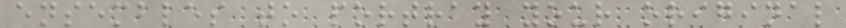ensembles to portray your original
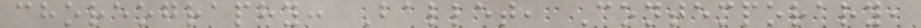choreography: Ballet, Contemporary,
